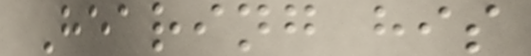Hearing his
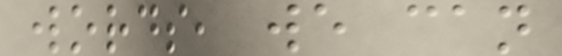words, we can
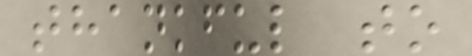thankful to
